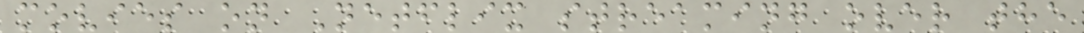movies on Netflix streaming over the
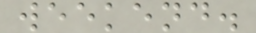weekend.
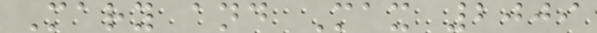Mary and Max 2009
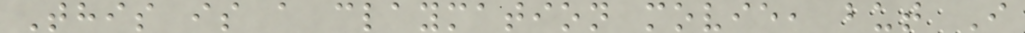This is a claymation movie, but I
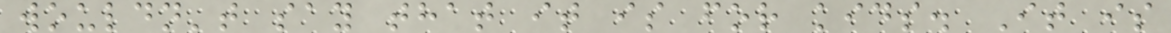wouldn't say that it is for kids. It is
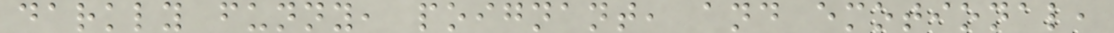darkly funny, poignant, and emotional,
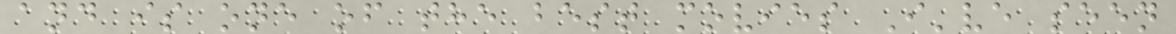and is one of the best movies I've seen
